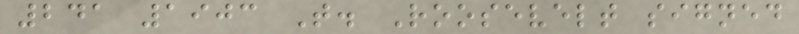241 1903 T. Roosevelt signed
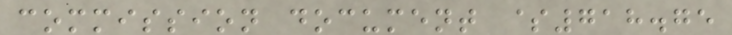commission document $718.75
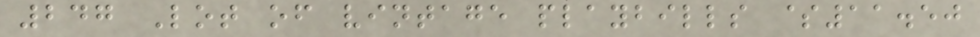247 Lot of vintage playbills $11.50
